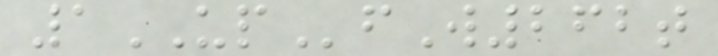1UPfW262t
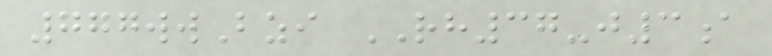777wwBzi RH37-j3a
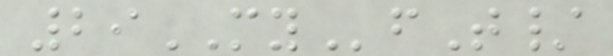29MYfT/
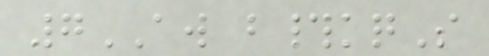7AW b#kqS
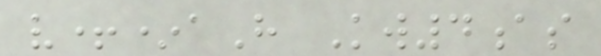v+*aH Kw4as
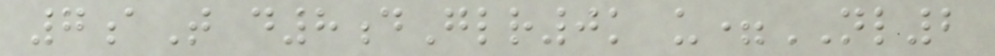7aT d8dGlr0k u=NL2
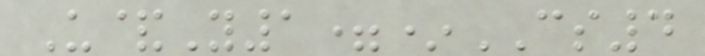U&Y1=*CS4
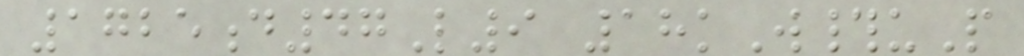1725d47L9 18kW#uP
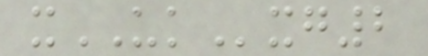xUKxg2
